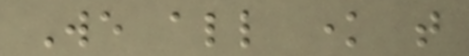We all know that
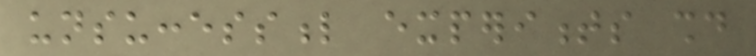unsuccessful experiments should
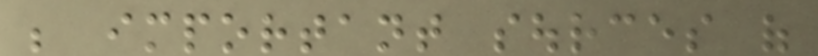be important sources of
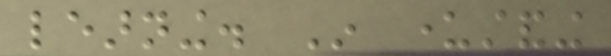learning. In understanding
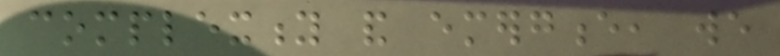complexity and emergence, we
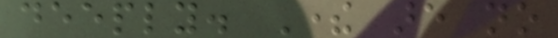deeply. There are no
